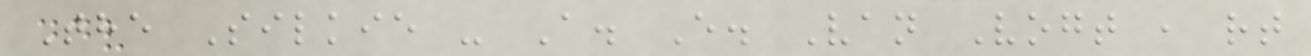The Silkie - A. E. Van Vogt , rt
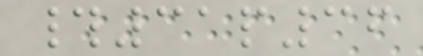#31p36
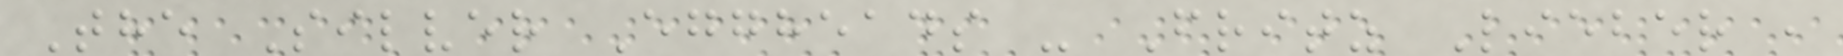The Silver Eggheads - Fritz Lieber ,
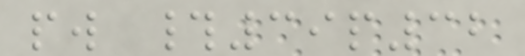pw #39p32
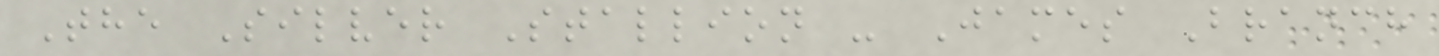The Silver Stallion - James Branch
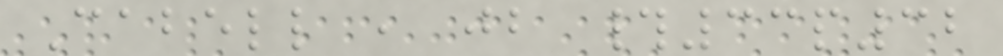Cabell , jb #33p32
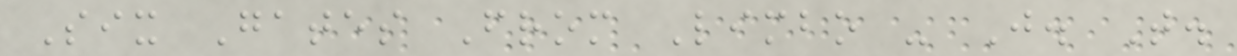Six Gates From Limbo - J. T.
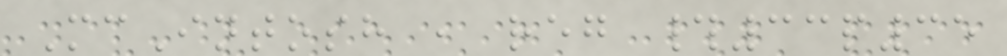McIntosh , reg #33p35
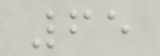65
